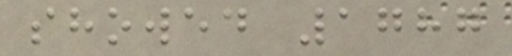showed 1787
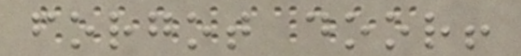forgot door!
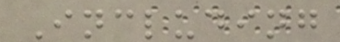Including
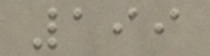199
